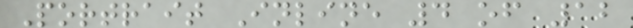Portrait Inline 4 of 12
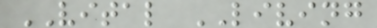VITAL LIVING
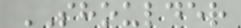SHOULDER
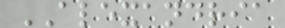ALEXANDRIA
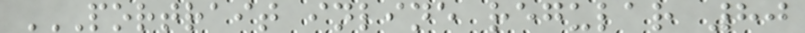PORTRAIT INLINE REGULAR 80
